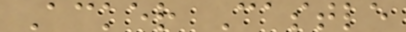Acker Castle
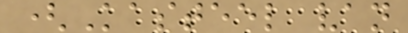(Kasteel van
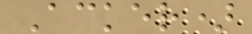Acker)
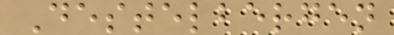Destelbergen
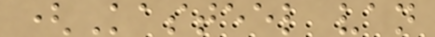(Kasteel van
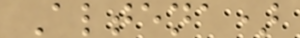Altena)
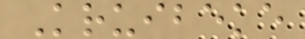Kruibeke
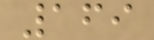169
